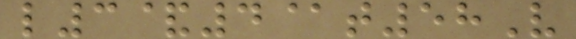l3&4@t58V
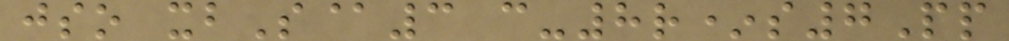jso xbS@3 c-8r*s7Pp
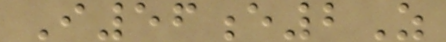I56e2Z
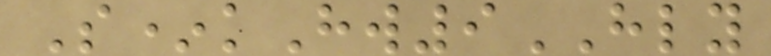S*kHw9HLY
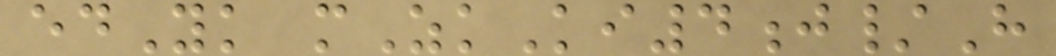edYk mZkKi4j/H
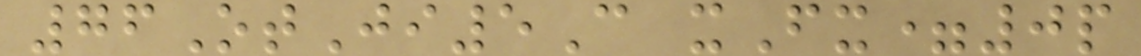76OtJi5C xFx=0p
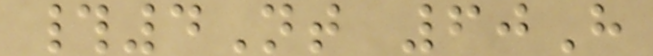#4Nt 60H
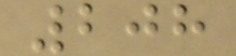208
